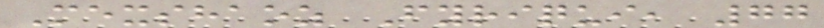Mexshaoz Fyriqui, 77
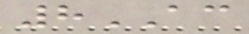8AC
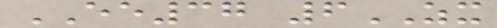EE37 6ZX
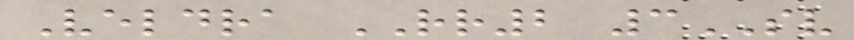Veldra RR2 3SV
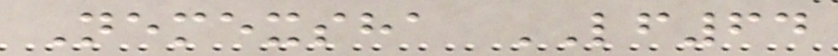Nemexsha LF64
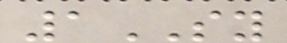1SY
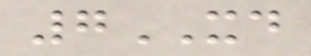7XD
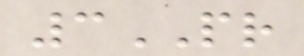3PR
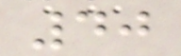40
